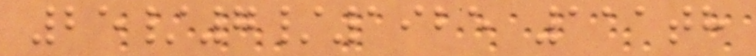25/7/1925 111th
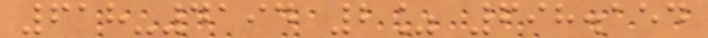618-4194 2% 698.154
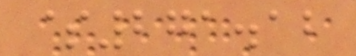$271.12
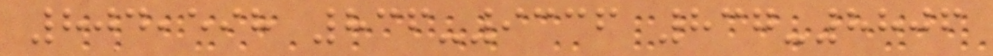804,598 836-9336 837-8806
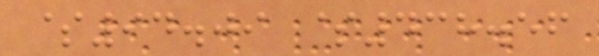$94.09 $438.56
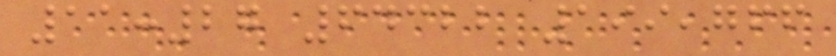11:27 64322 199,766
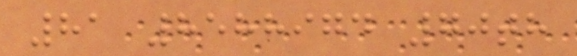81 8588974 70th
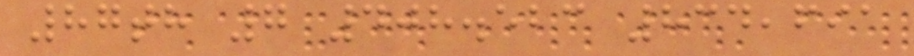87th 7 408.523 834,691
